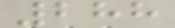288
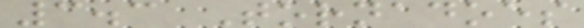3.3 Tornadoes
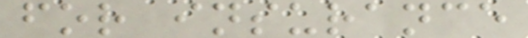for insurance
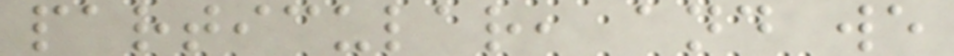particular, and we
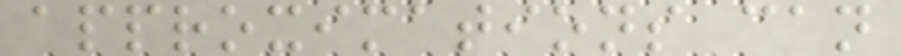approximations can
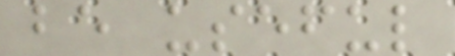be useful
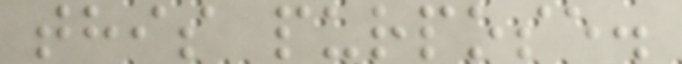this purpose.
